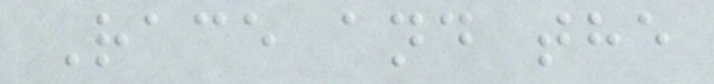Race and the
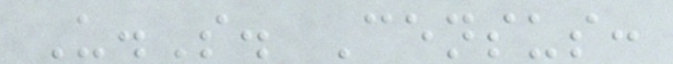U.S. Census:
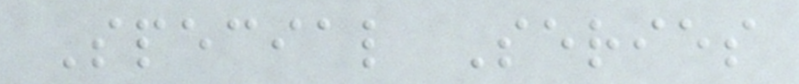Special Series
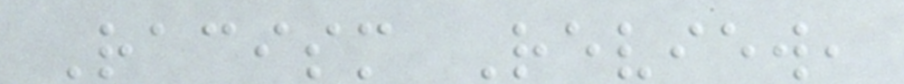Racism Review,
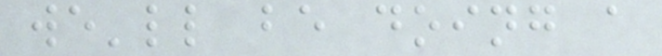we'll be doing a
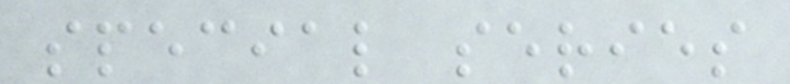special series
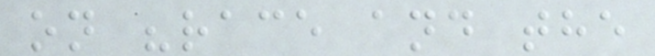on "race and the
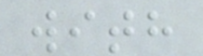with
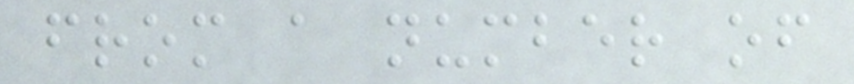from a number of
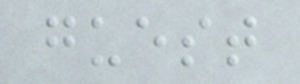guest
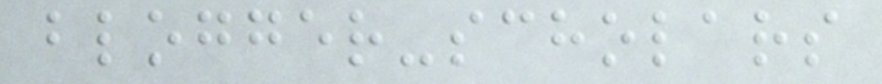blogger-scholars
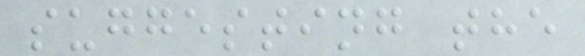suggesting the
